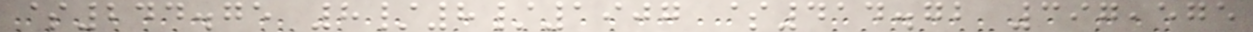$244.75 8/8/1907 $414.72 397,575
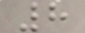8
